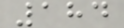184
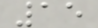15
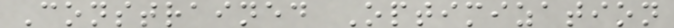Constrained Optimization
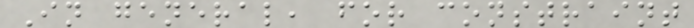In general, for constraint
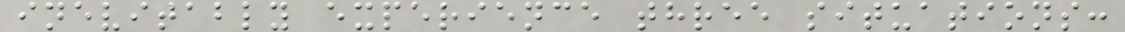inevitably experience three situations:
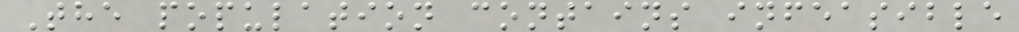The population contains infeasible
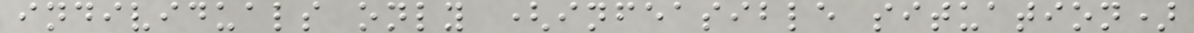individuals only (infeasible situation)
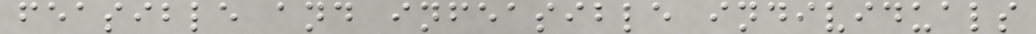feasible and infeasible individuals
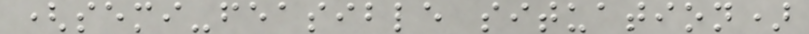(semi-feasible situation)
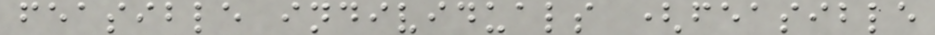feasible individuals (feasible
